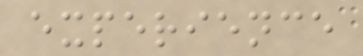experience
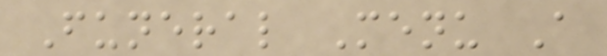Funeral Menu A
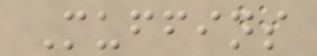Muffins
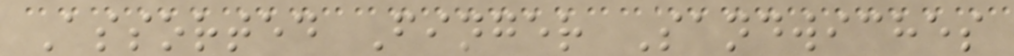Assorted Finger Sandwiches
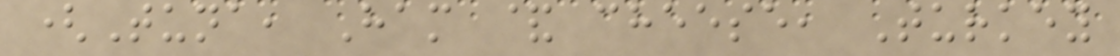(Tuna, Ham & cheese, Turkey
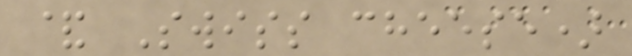& Swiss cheese)
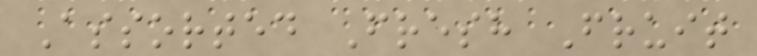Assorted Fresh Fruit
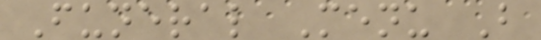Funeral Menu B
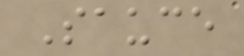Sauce
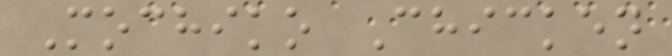Mochiko Chicken
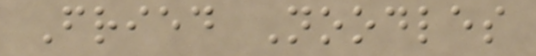Fried Noodles
